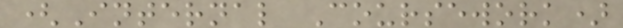(Internal Coursework)
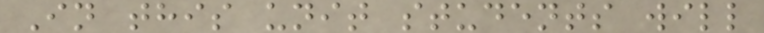In this unit students will
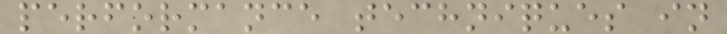performance techniques in
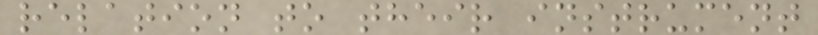relation to their instrument
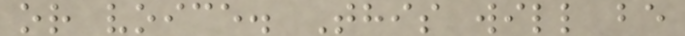or voice. This will be
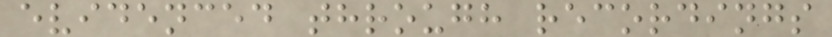evidenced through recordings
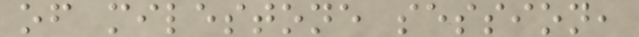of milestone session,
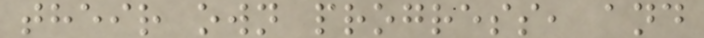their own progress, and
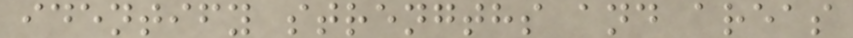identify strengths and areas
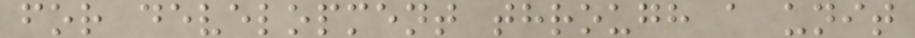for development through a unit
